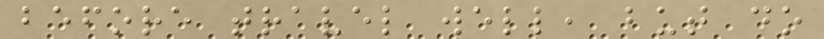before travel well, but do
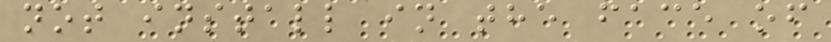not install in the face of
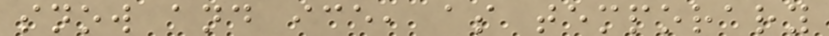snow and ice, as temporary
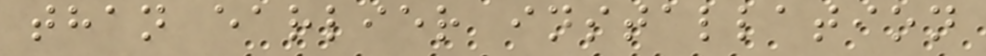than earlier installation
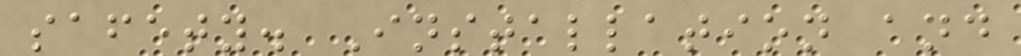safety. Installation and
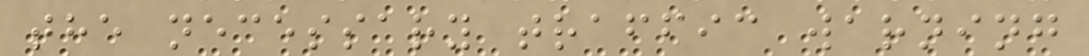the necessary traffic warning
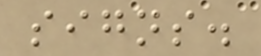signs.
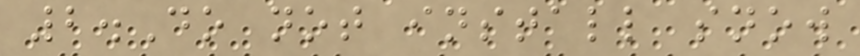2.Do not install snow
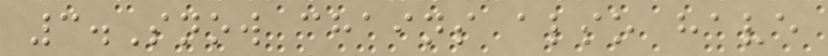3.Snow chains also have
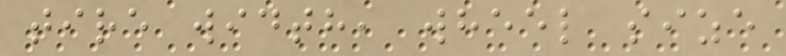tire width, wheel size
